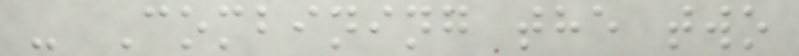- Combining the two
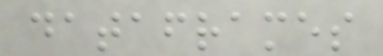dataframes
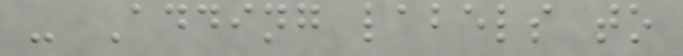- Adding labels to
